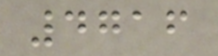4716
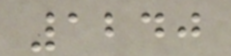1240
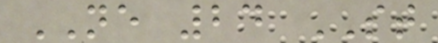NE 24 ST
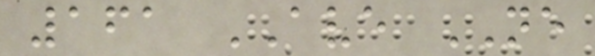161 AVE NE
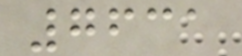7631
